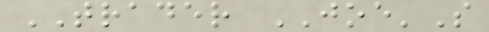TRADER JOE'S
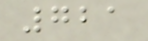721
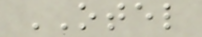OTEL
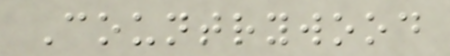Countrywood
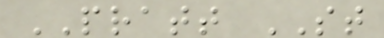PRATT ST
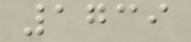1739
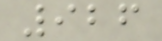926
